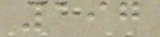197
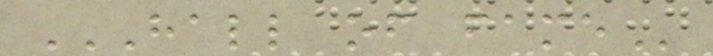HALL OF FAME
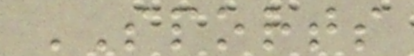SPORTS
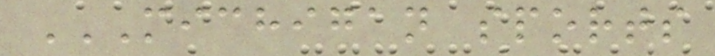MICHIGAN SPORTS
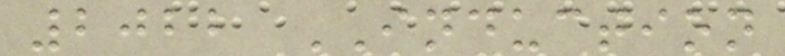2022 INDUCTION
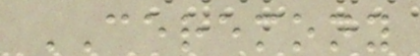CEREMONY
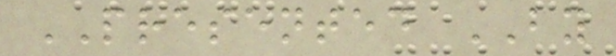PRESENTED BY
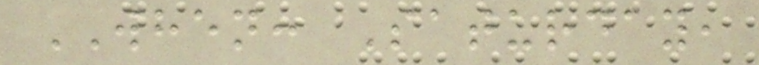WHEN: Saturday,
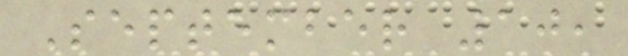September 10,
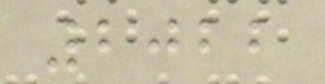2022
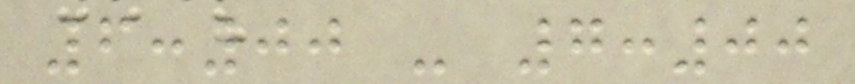6:00 - 7:00
